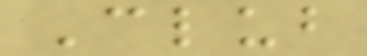Club
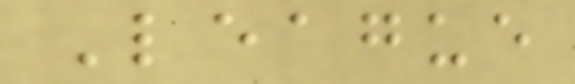League
